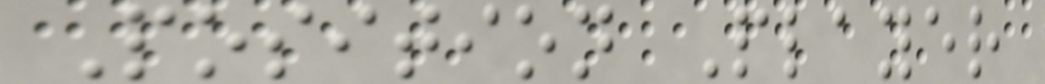Position Player
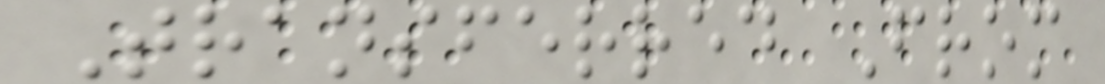Transferred From
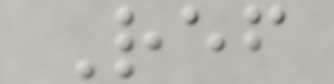Ref
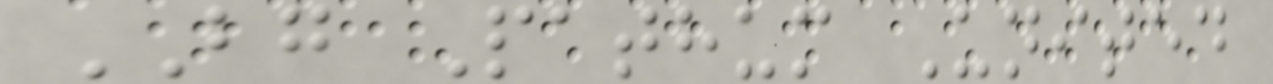BG Pathum United
